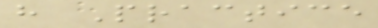h Practice
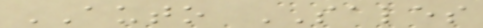AUTO SALES
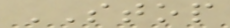STOP
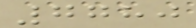7780
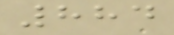884
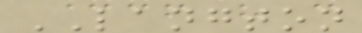LANGTON
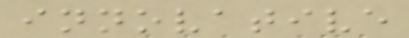innovative
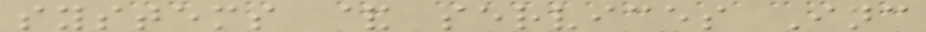systems & services Inc
